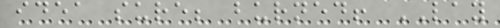idea sure; burned! LAY
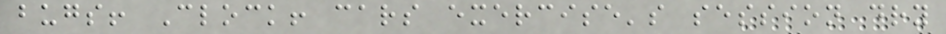bugs! Clock! cars exercise's session dry
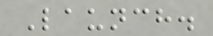Launch.
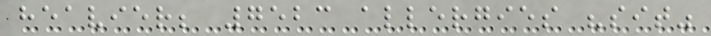heavier; 7523 allergies "sit"
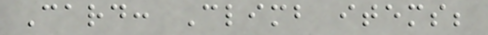Card: Climb items;
